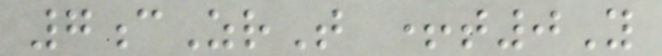7cZrT +t0Y
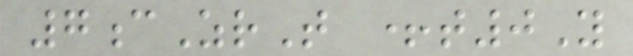7cZrT +t0Y
